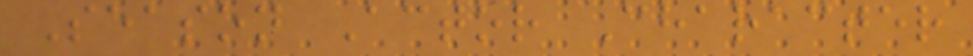Season Actor Character
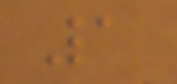1
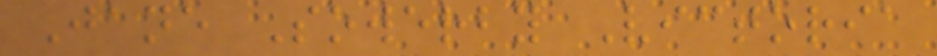Jane Sowerby Victoria
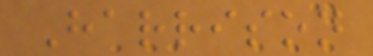Harrison
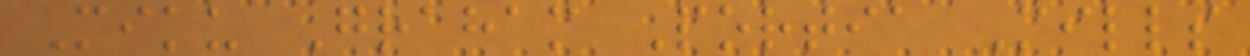Miku Graham Portia Mills
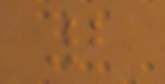2
